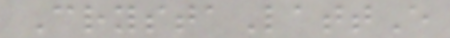CrystaLattE
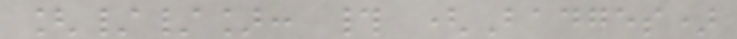[//]: # (Badges)
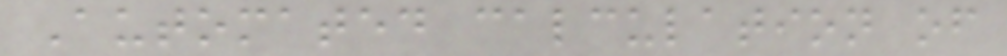Automated calculation of
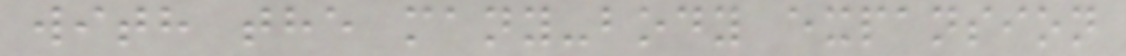with the many-body expansion
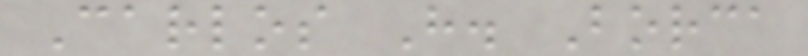Carlos H. Borca
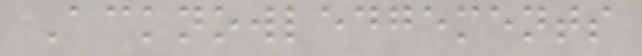Acknowledgements
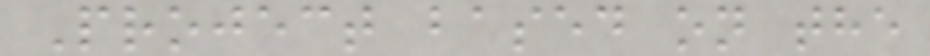Project based on the
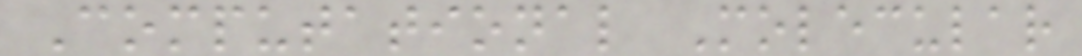Computational Molecular
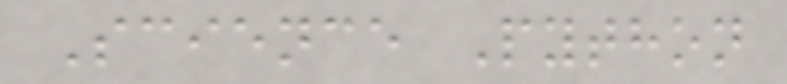Science Python
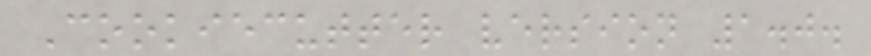Cookiecutter version 1.0.
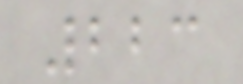223
